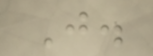J.
